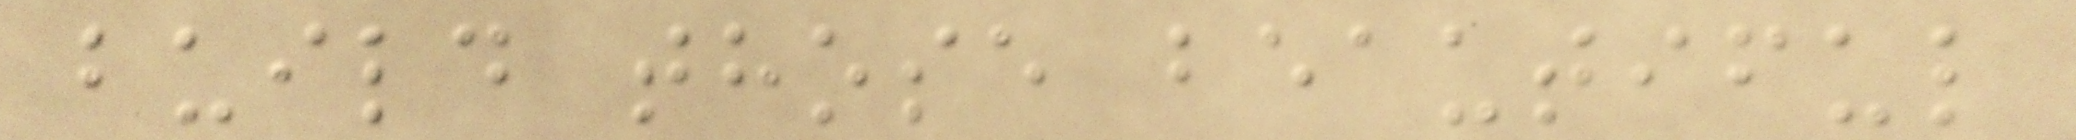build those beautiful
